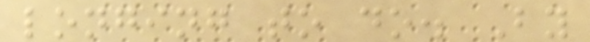longing to do. By
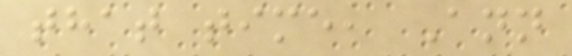that time, Ann
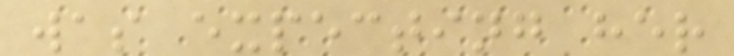was expecting her
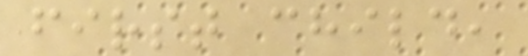first child,
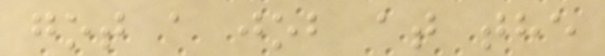got a job at the
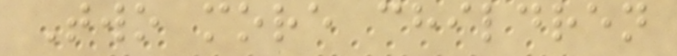Two more children
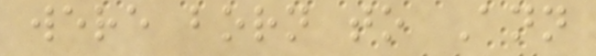were born to Ann
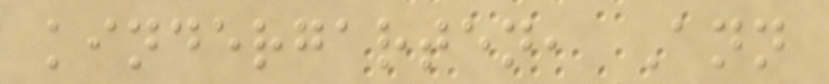kindergarten, Ann
